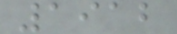1912
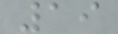19
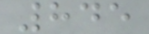845
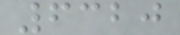6320
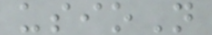usioN
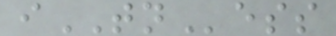iTNess
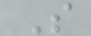S
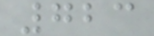723
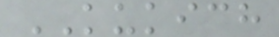KUKICH
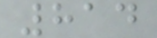814
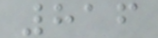816
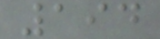194
